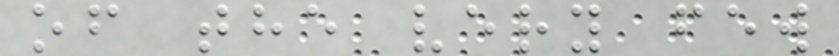of the very few
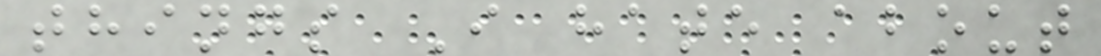things I hate about
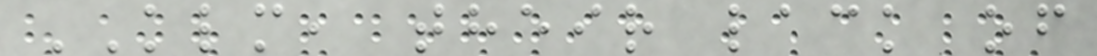KLM, their lack of
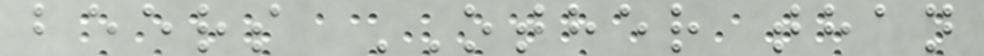beers OTHER than
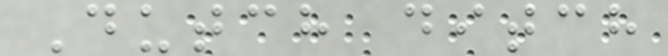Dutch ditch
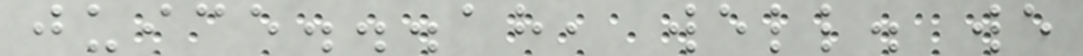juice...ah, well. we
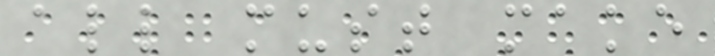all must make
